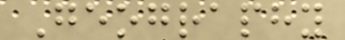Geography
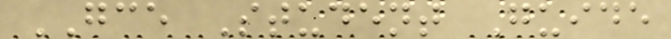GCE Student Guide
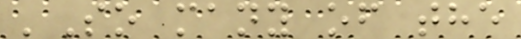'So many of the
